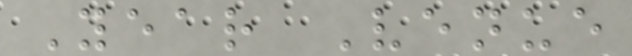Year Venue
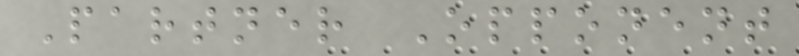Partner Opponent
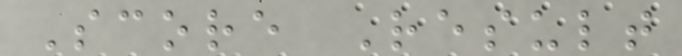Score Result
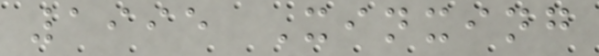1995 Xinxing
